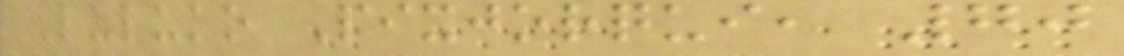Luluko Pixjorqui, 70
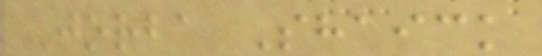Jorba Shaick
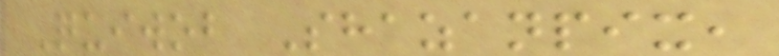Quiwob Shazanpix,
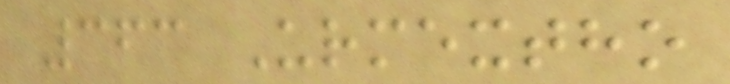363 Urmextho
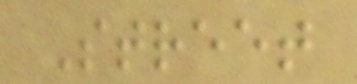Street
